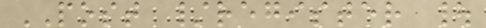POST /register |
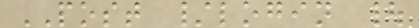POST /login |
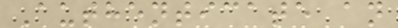Authenticate an
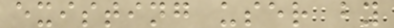existing user by
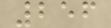256
